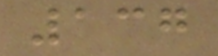137
